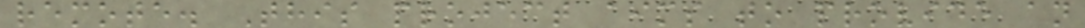remote. This project aims to provide an
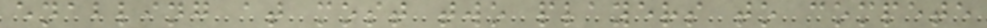enabling at most two players to compete
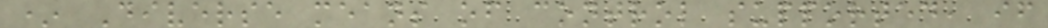* Diverse means of control supported, if
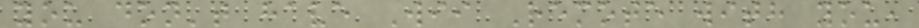you don't have Wii Remote with you,
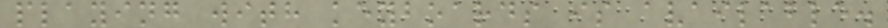playing with keyboards is available.
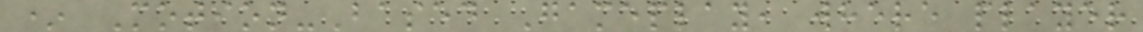* Motion-Based Gameplay, where player
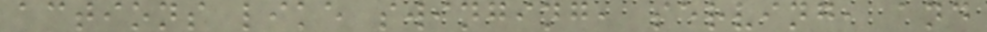actions like swinging, serving, and
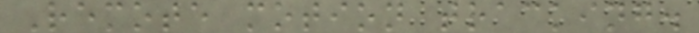Remote motion tracking.
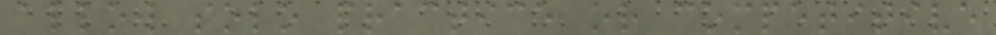allow solo practice or competitive
